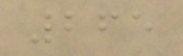265
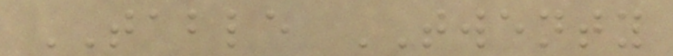TABLE TWENTY
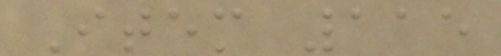Item 115
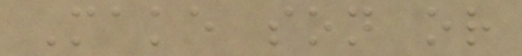Make son or
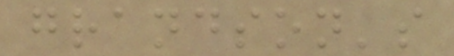grandson's
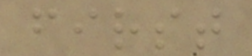first
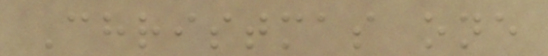Christmas one
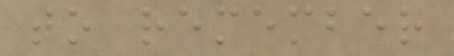to remember
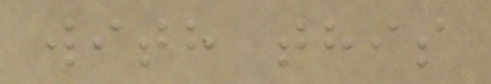with this
